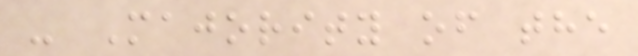- Majority of the
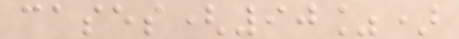cases(90%)
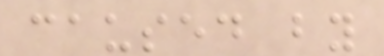caused by
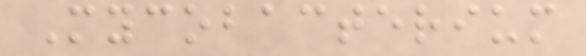Mycobacterium
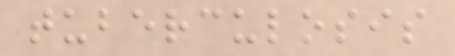tuberculosis
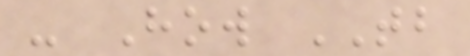- How TB
